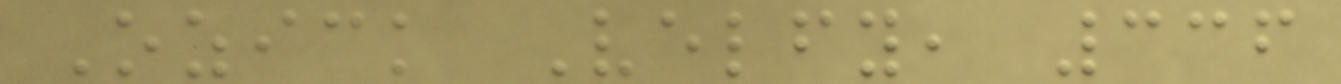Ozick Velfy, 336
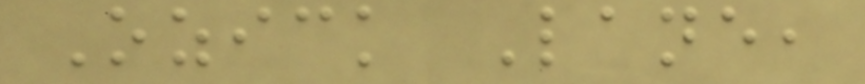Ozick Lane,
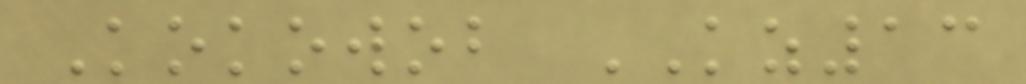Kokowob KZ13
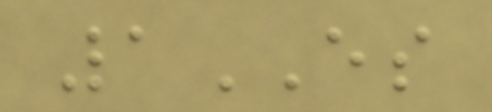1ES
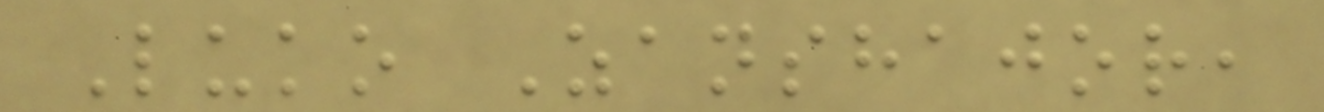Luko Zanshajor,
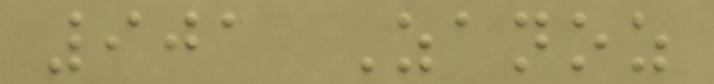901 Zanoz
